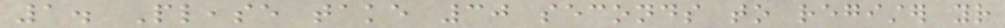1. Please take 30 seconds to register your
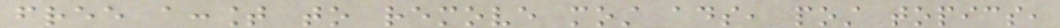free account to remove most ads, post topics,
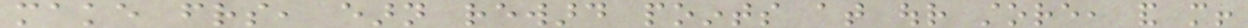make friends, earn reward points at our store, and more!
